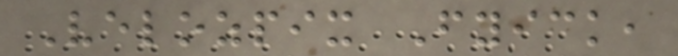Velozpix Fyick,
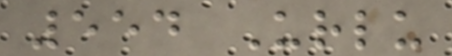554 Urlu
